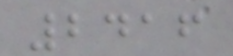2416
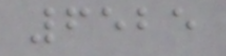6525
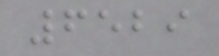6529
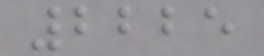2225
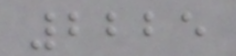2225
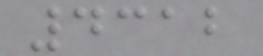4312
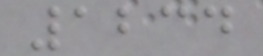1234
